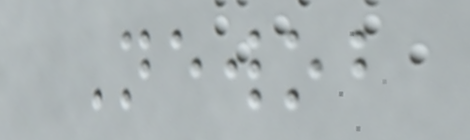Newob
